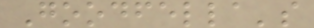Goodfella's
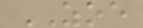ZOE
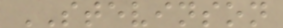STEVINSON
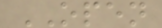OPEN
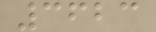3623
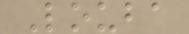Louba
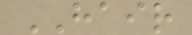HAIR
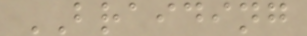BRAIDING
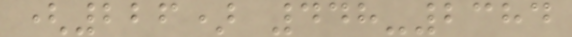(226) 448-2384
